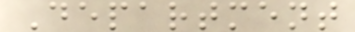Department
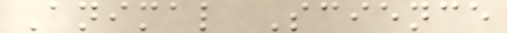Animal Science
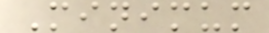Minimum
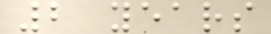2 years
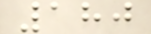180
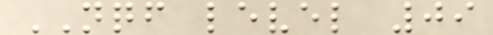NQF level 09
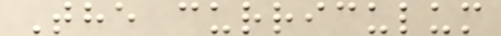The curriculum
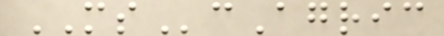MScAgric
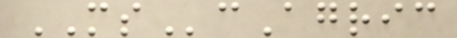MScAgric
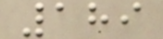189
